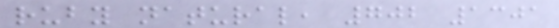ruby natural, 702 1301
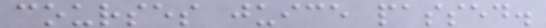courses juice passed.
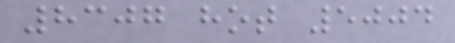8307 hot 5004
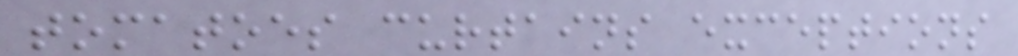tomatoes curtains exceptions
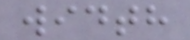width
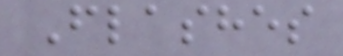Flashes
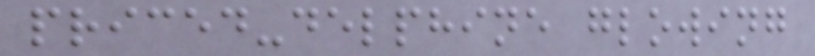priced-delphine glowing
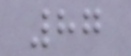87
